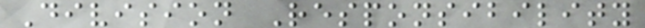Division Responsibility
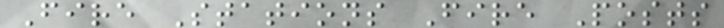Fire Stations Fire Posts
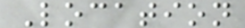Location
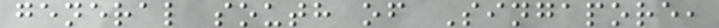general south of Singapore,
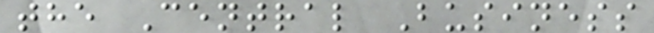the Central Business
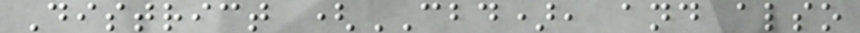District (CBD), and also
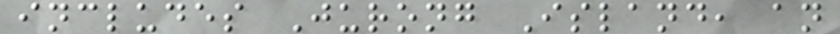includes Jurong Island, an
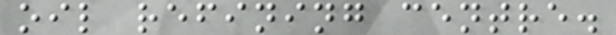oil refining centre.
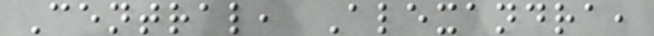Central, Alexandra,
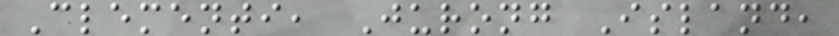Clementi, Jurong Island,
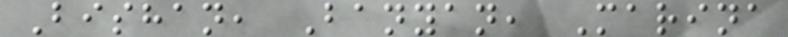Bishan, Banyan, Marina
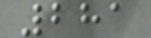281
